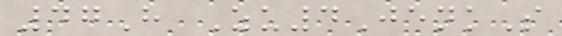47H Zu4JenkS
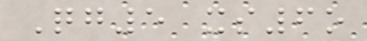Qg5 xs6o
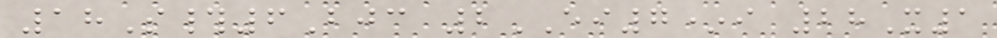18S#6Bjc 2EI7*i 28X1
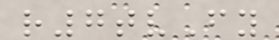r7tvFy
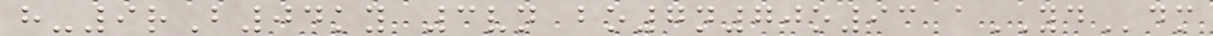h-9rB04ky 3vn bo7n70o93 aYDdm
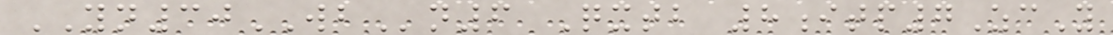YN30WBn6 Qxtb 8itp7ZcY
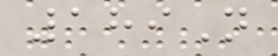189N
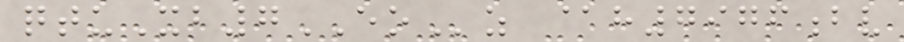qtuXb7EOz @h7976bv
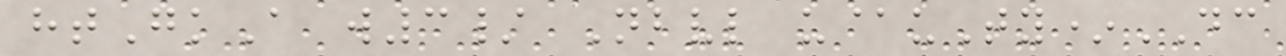htGkA w3/ Nbvl u@uTy*DC
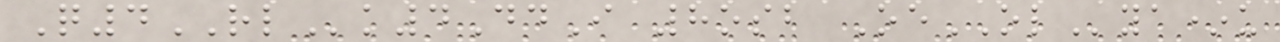Q4RLk4DdI 8osb OeOLya*u
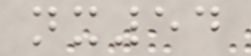nx54
